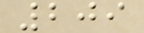209
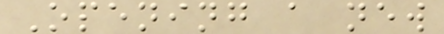Opening a new
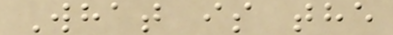What is the
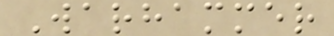Warhammer
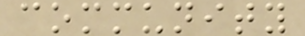community
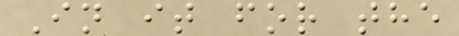In it for the
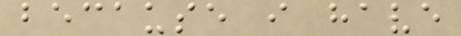because i have
